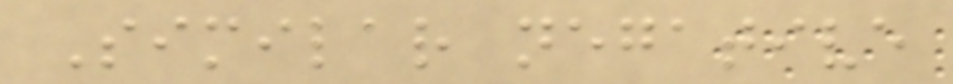Similar negative
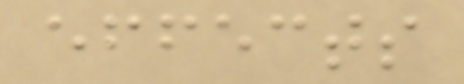effects
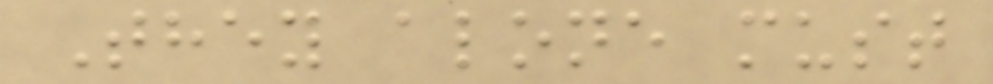They alone must
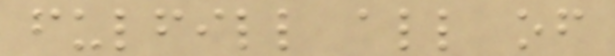fulfill all of
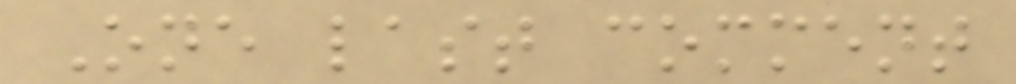One last comment
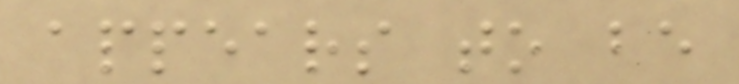appears to be
